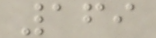169
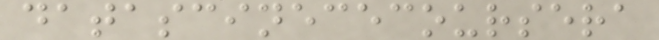datascinececoursera
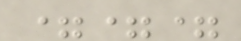===
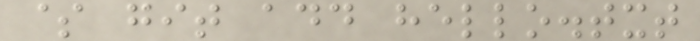$ git add hello.txt
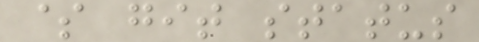$ git status
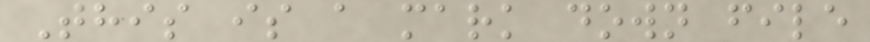This is a mark down file
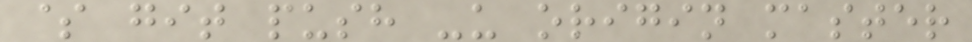$ git push -u origin master
